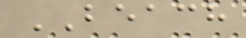BEACH
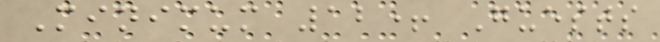Minimum 12+ Guests
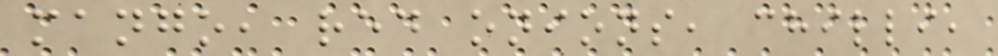mango, red onions, chilli,
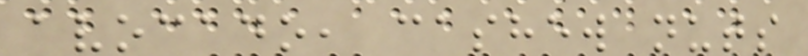avocado, cashew nuts
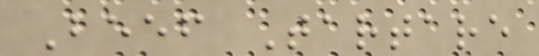Beef Tartare
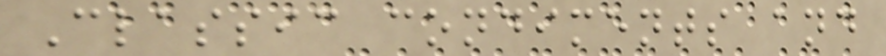Classic condiments and
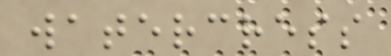watercress
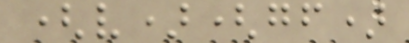(v)(gf)
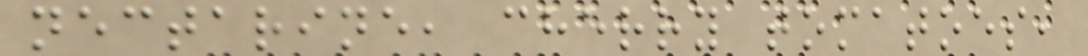nectarine, cherry tomatoes,
